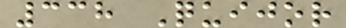338 Quijor
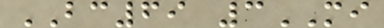BC69 3MI
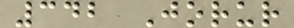342 Jorur
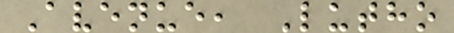Avenue, Lutho
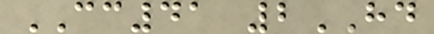CC41 2HD
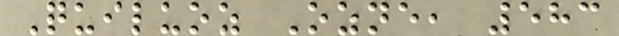Quiluoz Ozne, 583
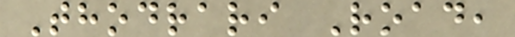Thodrari Road,
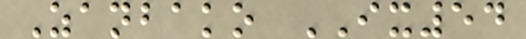Zanbako IX54
